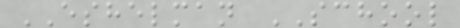ESHELMAN SCHOOL
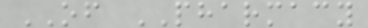OF PHARMACY
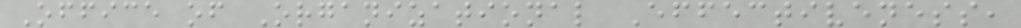Office of Organizational Effectiveness,
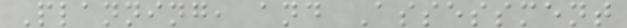Planning, and Assessment
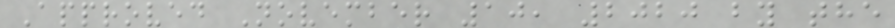Approved November 10, 2020 by the
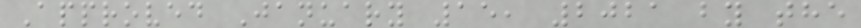Approved January 15, 2021 by the
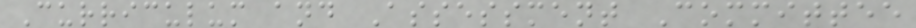Curriculum and Assessment Committee
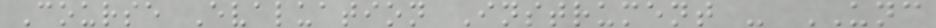Course Evaluation Instrument - UNC
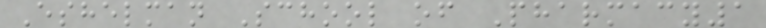Eshelman School of Pharmacy1
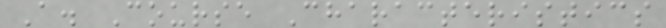A. Course Characteristics
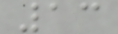13
